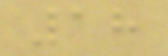18
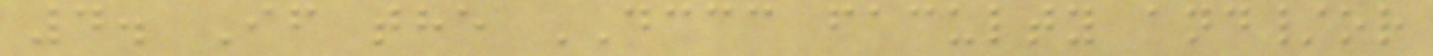4. If the DCCC faculty and/or
